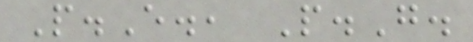P.E., P.G.
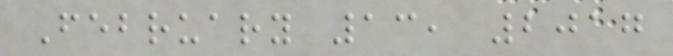February 13, 2017
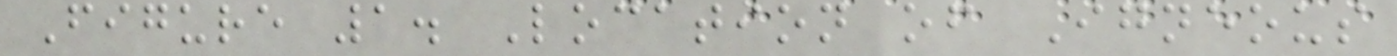Figure 1. Location of Igneous
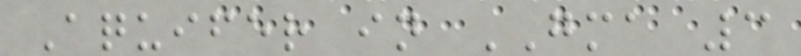Aquifer in GMA 3
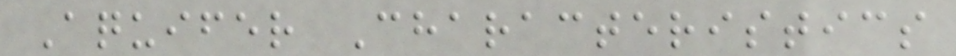Aquifer Characteristics
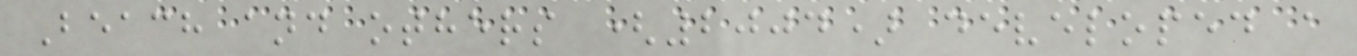Beach and others (2004) developed a
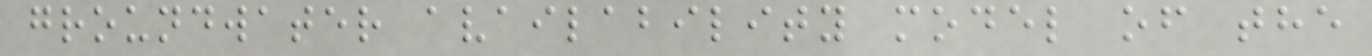groundwater availability model of the
